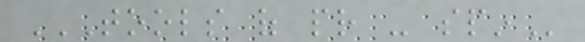TOOLS OF PR - SPIN
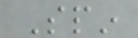Spin
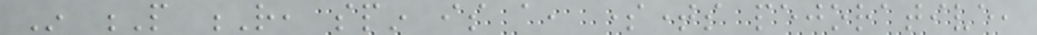In P R, spin is a, sometimes pejorative,
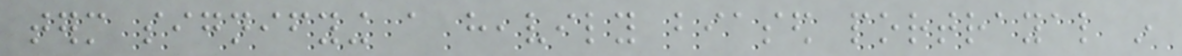term signifying a heavily biased portrayal in
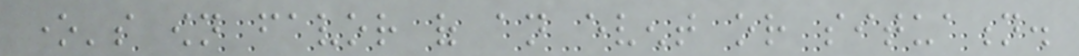one's own favor of an event or situation.
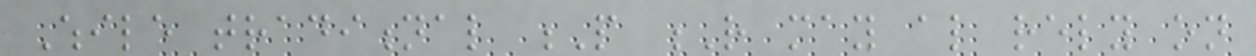While traditional P R may also rely on
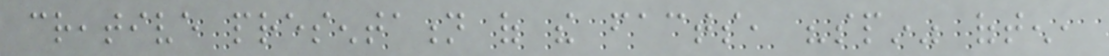creative presentation of the facts, "spin" often,
